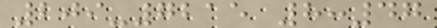209-7215 8:47
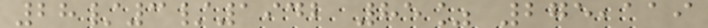28/3/1942 85% 275,119
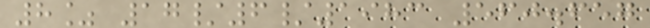8% 17/6/1983 560.657
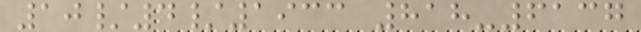10/4/1933 818-6137
